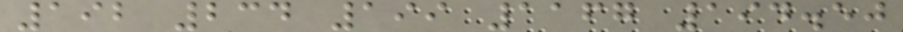192 234 199 1167 194.50
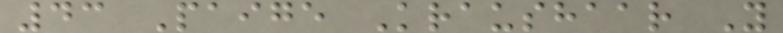43 Paige Kraushaar Y
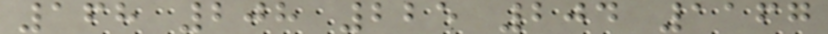168 208 225 204 1167
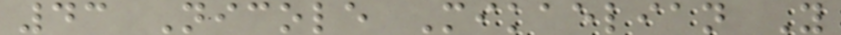43 Nicole Mikaelian Y
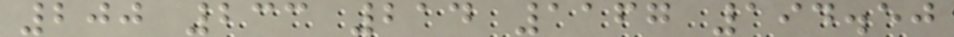200 233 214 1167 194.50
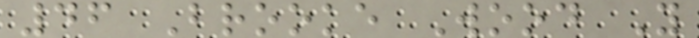46 Brooke Wood Y
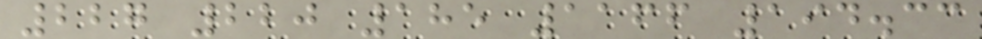227 220 185 1166 194.33
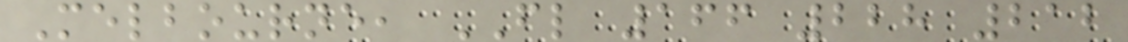Melbourne, FL 166 228 212
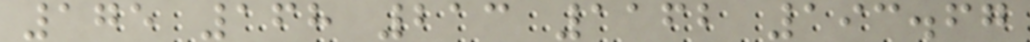175 168 213 1162 193.67
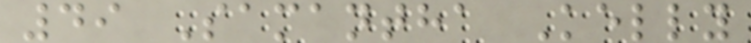49 Samantha Kelly
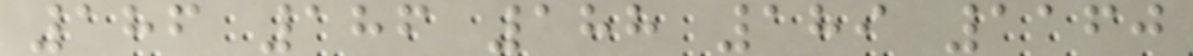186 186 188 189 1160
